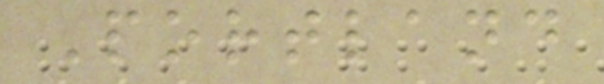Portland
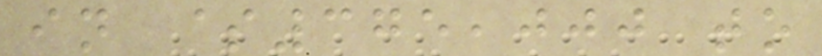in $375,000 to
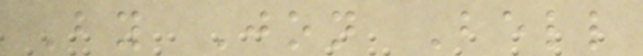By Jon Bell
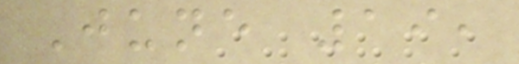June 19,
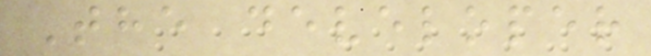The developer
